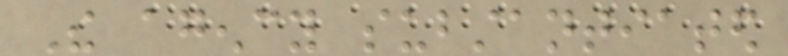The agency substantiated
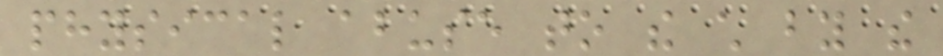physical abuse to the child by the
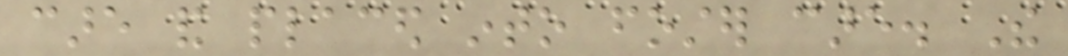care and placed into foster care. The
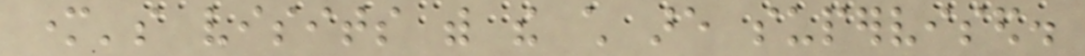mother's visits with the child are supervised.
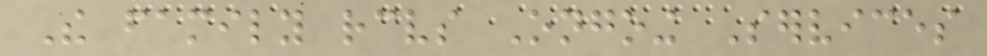The family receives Ongoing Services
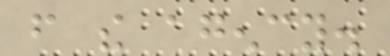from the agency.
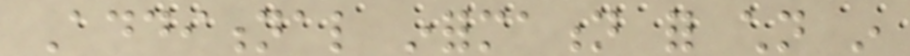Additional information for children in
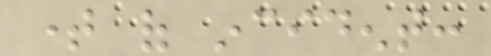time of incident:
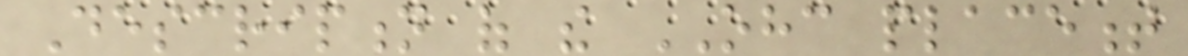Description of the OHC placement
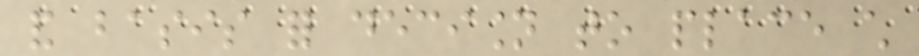and basis for decision to place child
